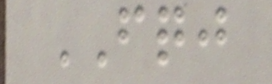FQJ
